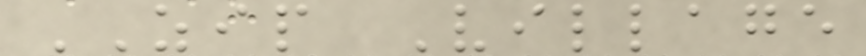ZIP Village
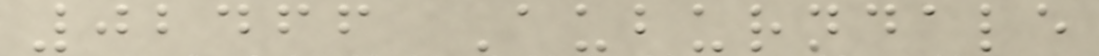02466 Auburndale
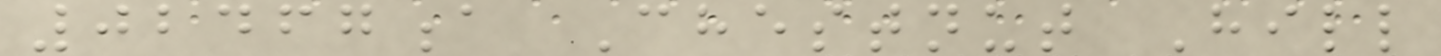02467a Chestnut Hill
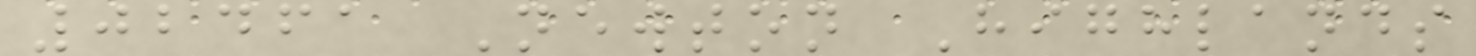02461 Newton Highlands
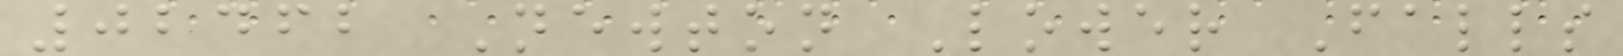02462 Newton Lower Falls
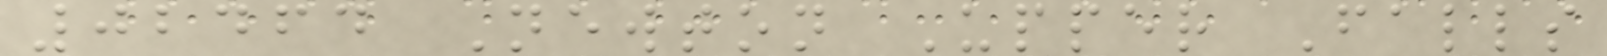02464 Newton Upper Falls
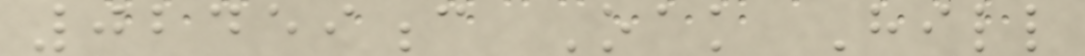02459c Oak Hill
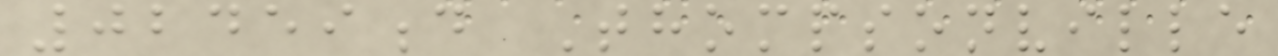02459d Thompsonville
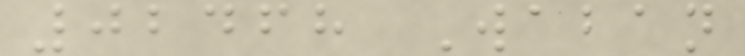02468 Waban
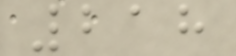218
